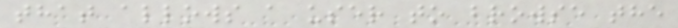that allows a user to browse the
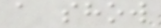a show
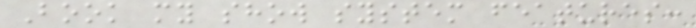Book my show system features:
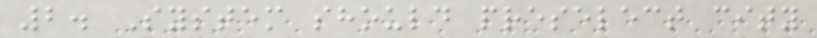2. System should preselect city
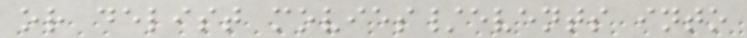or delist movies/events into
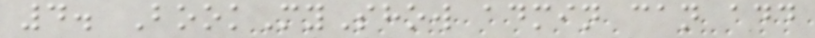4. BookMyShow admin can add
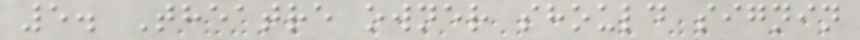5. Theatre owner should signin
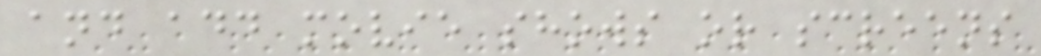and add movie shows or screens
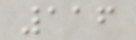116
